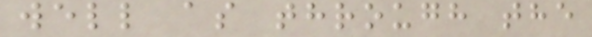well as through the
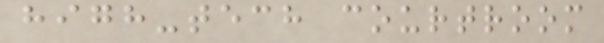high-tech courtroom
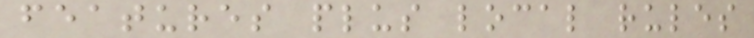features plus local rules
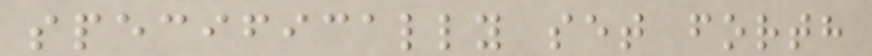specifically set forth
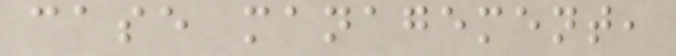case management,
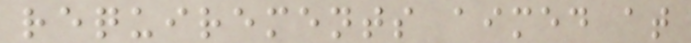requirements aimed at
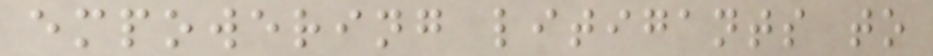empowering litigants to
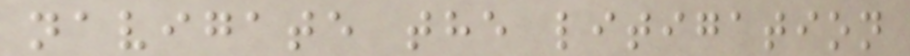navigate the litigation
